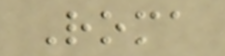Roma
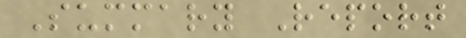Summary Report
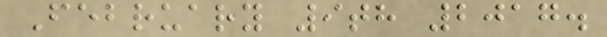February 9th 2017.
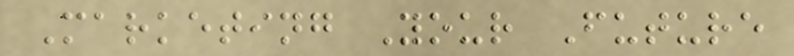Marketing Your Future
